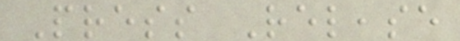Press Release
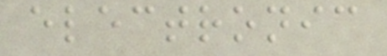electronic
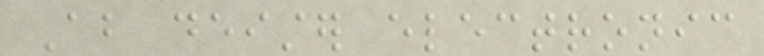About deister electronic
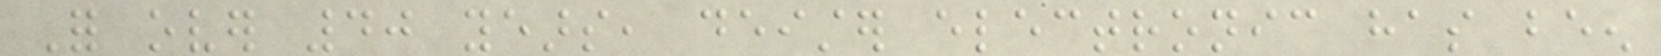For over 40 years, deister electronic has been
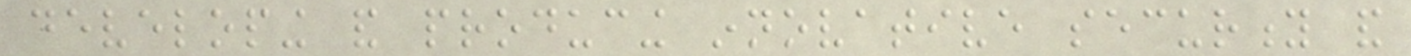developing and producing innovative security and
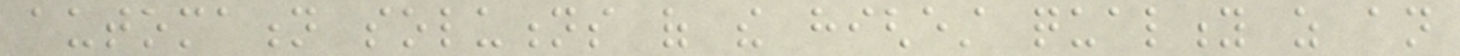automation solutions of the highest quality as an
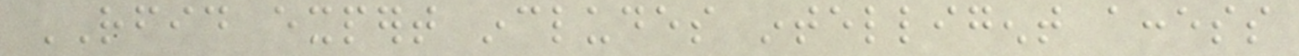RFID expert includes intelligent access
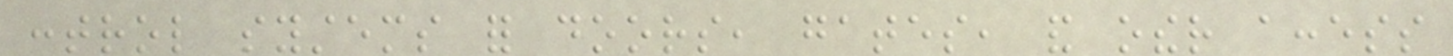control systems for doors, gates, and other access
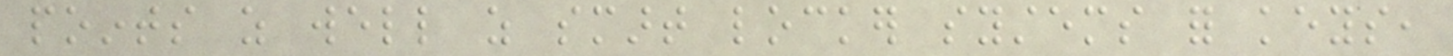points as well as smart locker systems for keys,
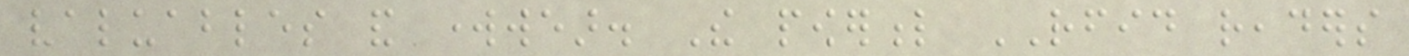valuables and workwear. The powerful RFID readers
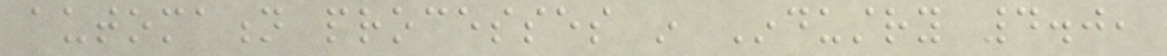automation processes in Industry 4.0,
